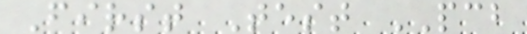First Test PCB
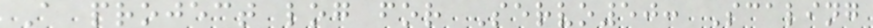A project log for Servo50: Scaling
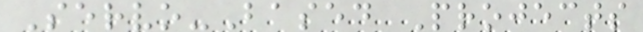Servo-Based Projects
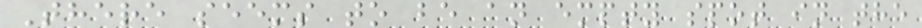There seems to be an empty spot in the
